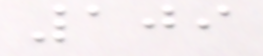109
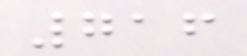716
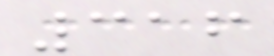316
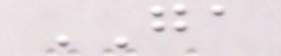GA
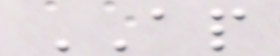AP
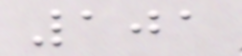101
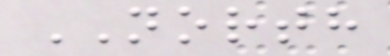NORTH
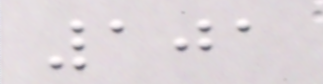101
